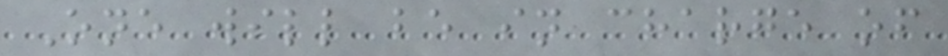One will be in charge of
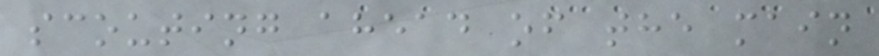scouting ahead of the main
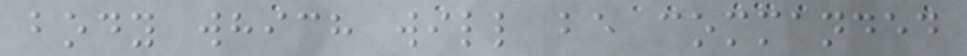body which will be commanded
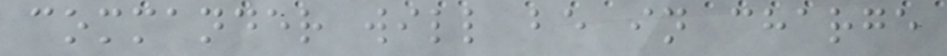commander will be in charge
